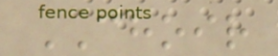CHOIR
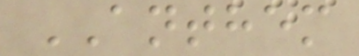ANTHEM
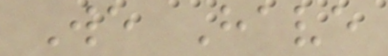We Have
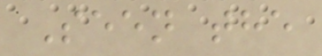Seen the
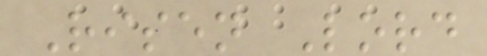Risen Lord
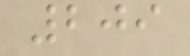209
